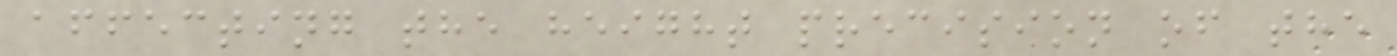affecting the height precision of the
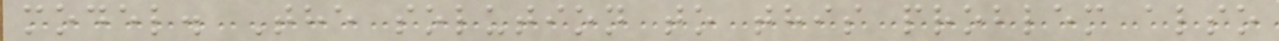model. The solution to this problem also
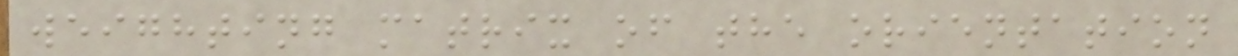weighting matrix of the orientation
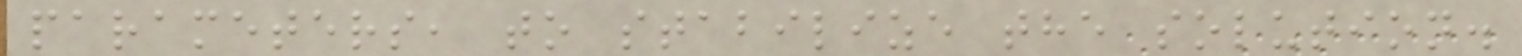parameters, to stabilize the solution.
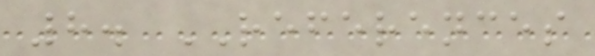8. REFERENCES
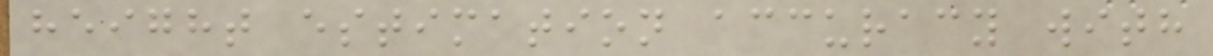height estimation accuracy with
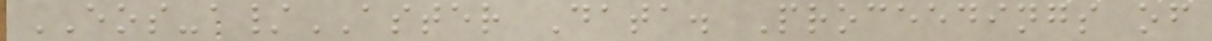EOS-a/ASTER Data. Proceedings of
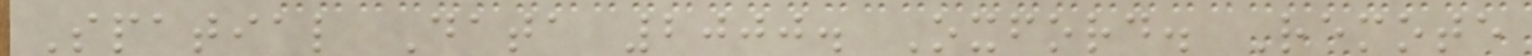Spatial Data 2000. Oxford. Remote
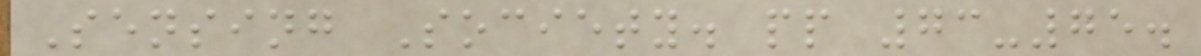Sensing Society. pp 73-75.
